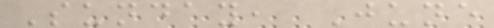Sunday, June
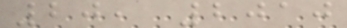20, 2010
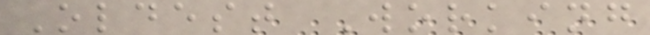Oldest Working
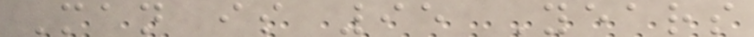Man is 95 Years
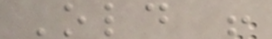Old !
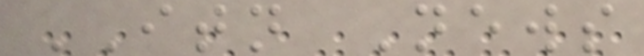ITN News
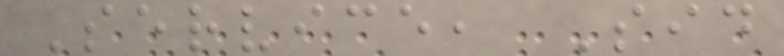Service, Sid
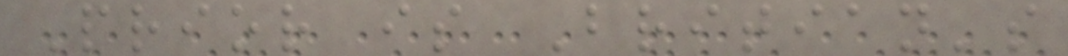Prior is Britian's
